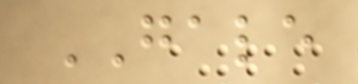GALE
